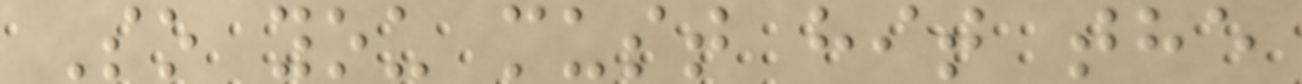So you must hit the
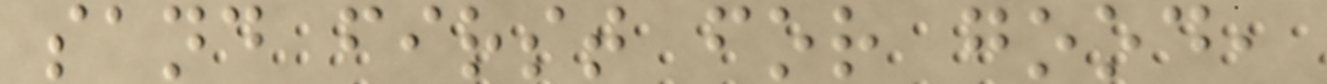sand first for good,
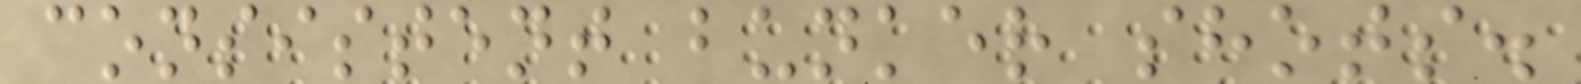consistent bunker shots.
